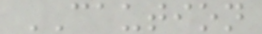CAUTION
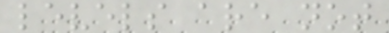levels are not
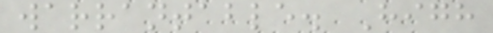warrantable. High
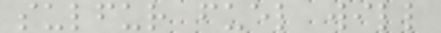sulfur fuel will
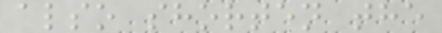also shorten the
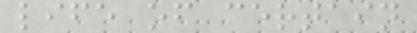life of certain
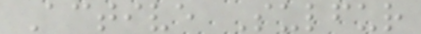Active Sulfur
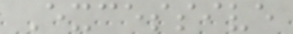Excessive
